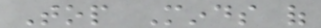Top Minds of
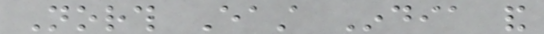North East India and
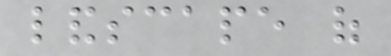landscape of
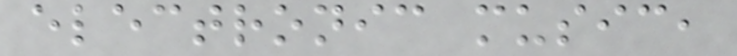electronic music,
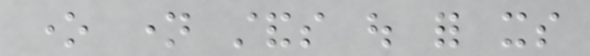one name stands out for its
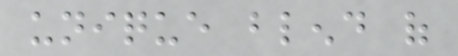unique blend of
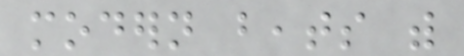modern beats with
